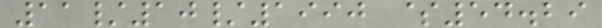11/10/1990 $54.29
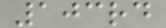103rd
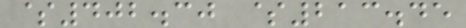$402.30 $213.45
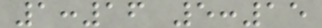1:16 5:15
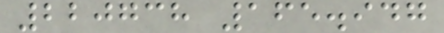220738 165.947
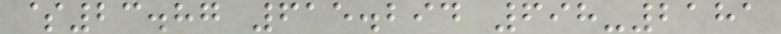$23.87 615.294 698-2181
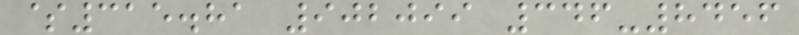$315.81 902099 346-8456
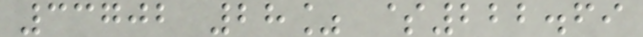33702 28% $222.69
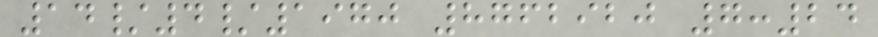14/4/1970 8762920 7:24
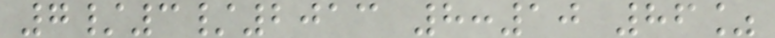7/3/2013 8:10 86%
